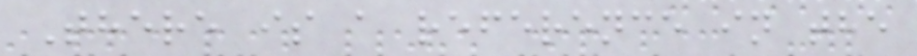There is a reference in the
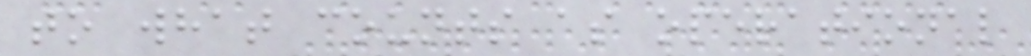to what counts as operational
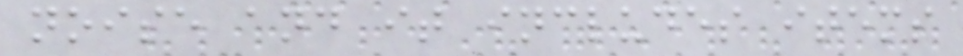noise and it includes items
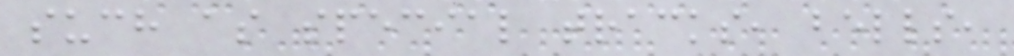such as special tracks, bells,
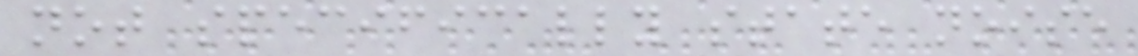not specifically state noise
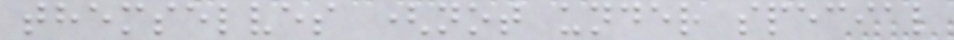themselves (not under special
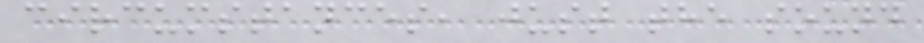circumstances, just the sound
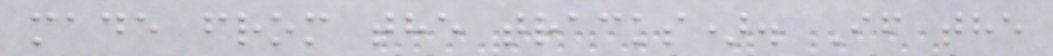made from the tracks). If the
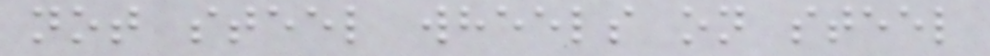not steel wheels on steel
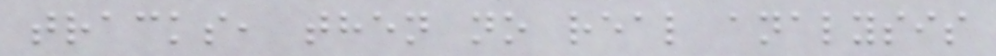tracks, then no real analysis
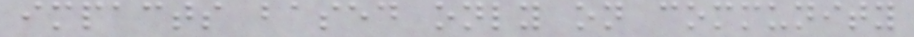impacts based only on community
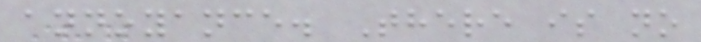annoyance. There is no
